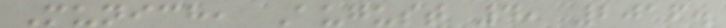Munich, August 4, 2016.
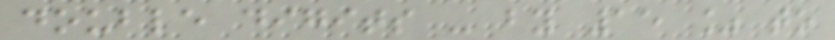double digits - by 15 % to
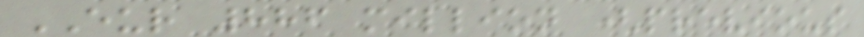EUR 886 million (previous
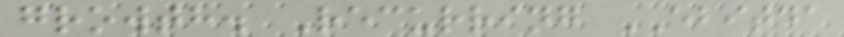growth. Recurring EBITDA
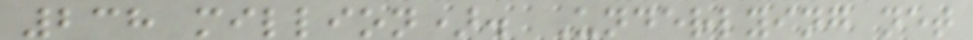238 million). Underlying net
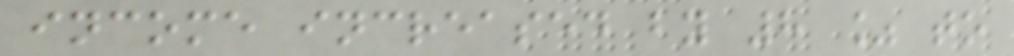income increased by 8 % to
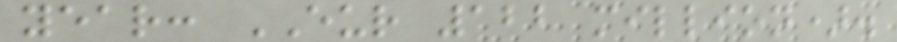year: EUR 122 million).
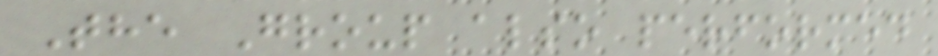The Group also performed
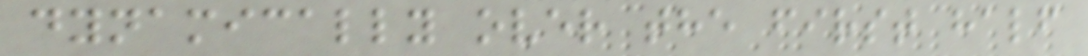dynamically over the first half
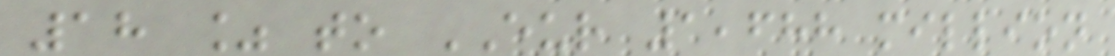18 % to EUR 1,688 million
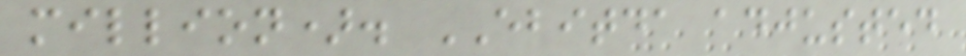million). EBITDA adjusted
